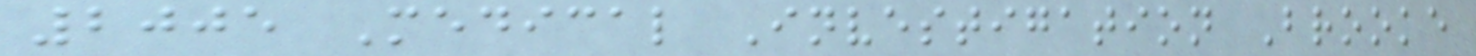2005 Medical Investigation Brooke
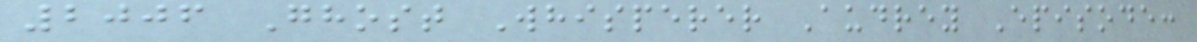2006 Ghost Whisperer Audrey Episode:
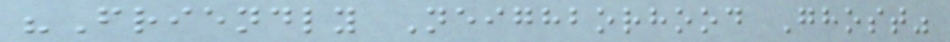"Friendly Neighborhood Ghost"
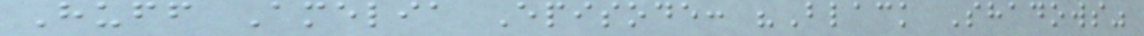Huff Amelia Episode: "Black Shadows"
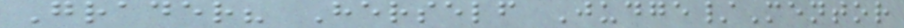Grader? Herself Judge/Mentor
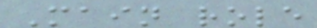Main role
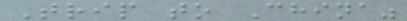Trip to China"
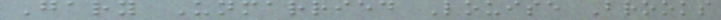Gary Unmarried Louise Brooks
